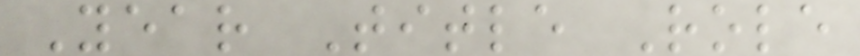Year Title Role
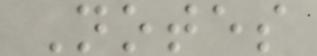Notes
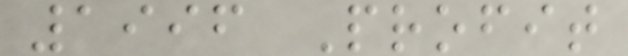1996 Profit
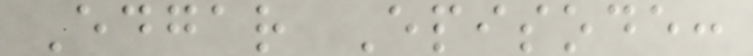Edgar Episode:
